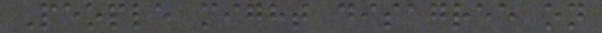People might disagree on
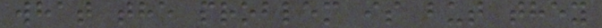what the problem is but they
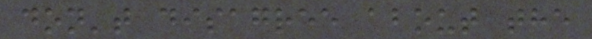don't disagree about the
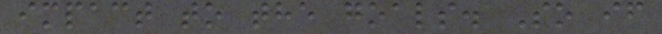impact to the goals. So if
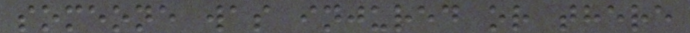someone was injured or there
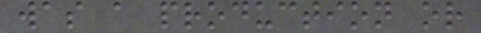was a production or
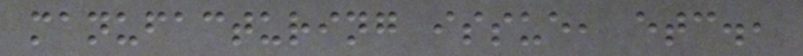manufacturing issue, etc.,
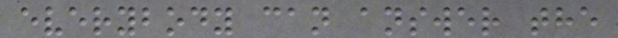everybody can answer the
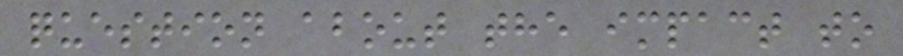question about the impact to
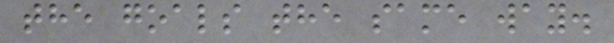the goals the same way.
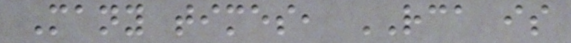Many times, RCA is
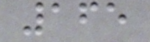165
